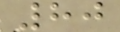80
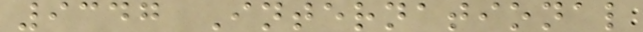9347 International
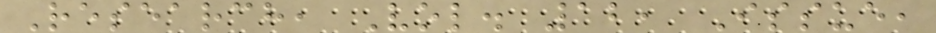Research, Vol. 12, Issue,
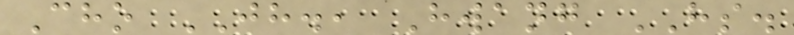Cho JH., Hwang HS.
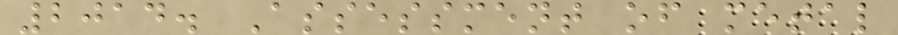2014. Assessment of metal
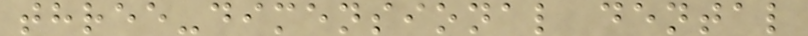three-dimensional dental
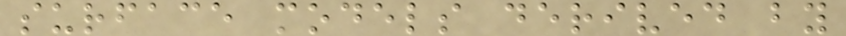surface models derived by
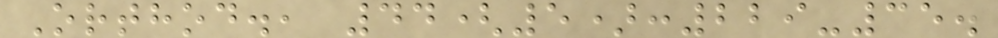Orthod., 44(5):229-35.
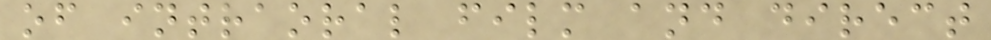of intraoral film and direct
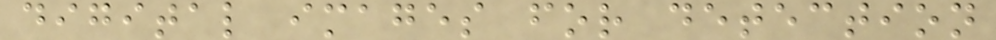digital images for detection
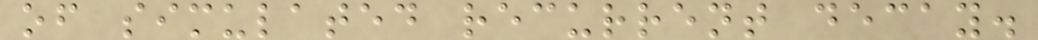of simulated recurrent decay.
